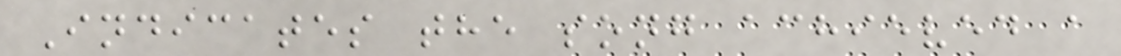Indicates the song achieved a
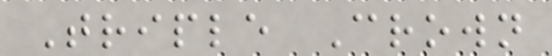Triple Crown
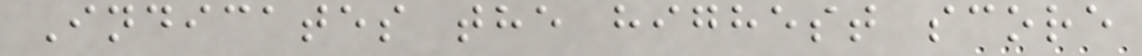Indicates the highest score
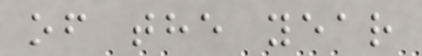of the year
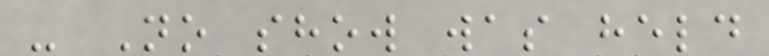- No show was held
